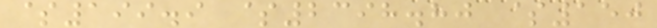$199.9 $2398.80 $150
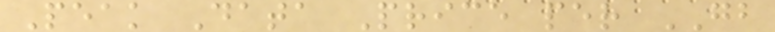Peak Data Price per GB
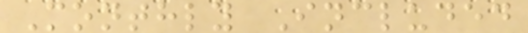Monthly Included
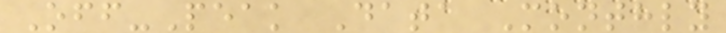Off-Peak Data Monthly
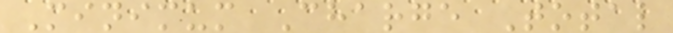Minimum Charge Total
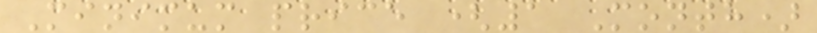Minimum price (1 Month)
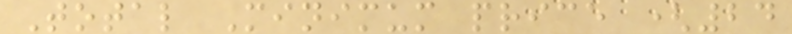Total Minimum price (24
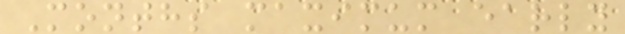Months maximum early
